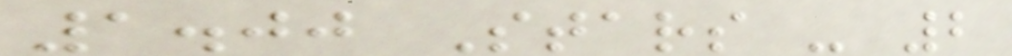1.00 Stars - 2
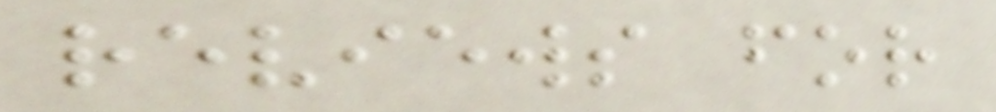reviews for
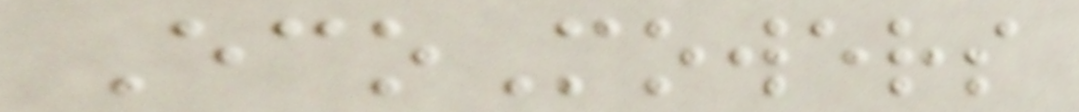EcoMowers
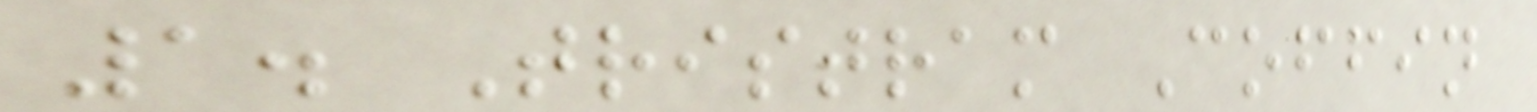1. Tristram Coffin
